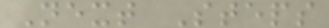Next Steps
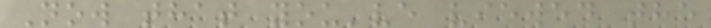Now that you've viewed the
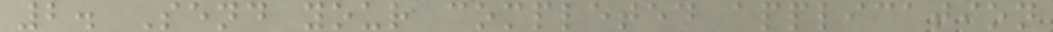2. Send your completed application
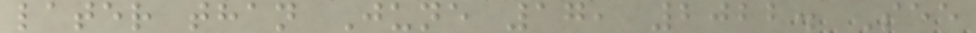later than June 17, 2022. See
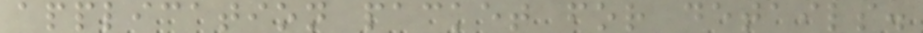application packet for details.
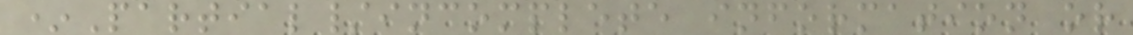*Partial/incomplete information or
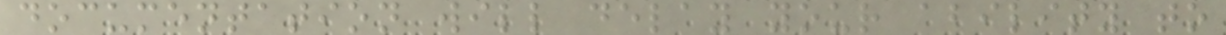documentation will delay your ability to
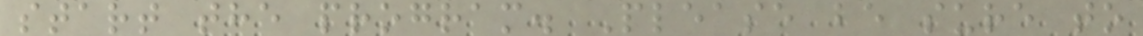start the program. Please be sure to
